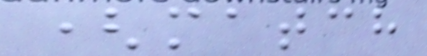(match
